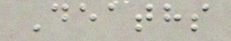Deaths
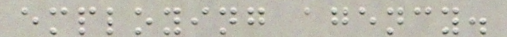employing agency.
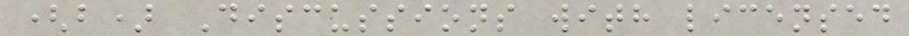(b) Discussions with licensed
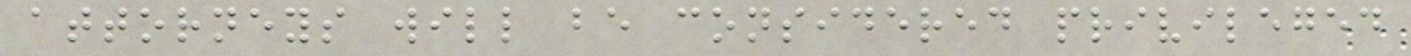attorneys will be considered privileged
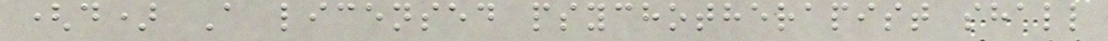(d) A licensed psychotherapist shall
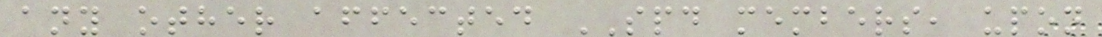any other affected SPD members, upon
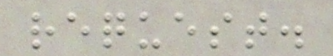request.
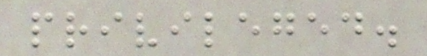privileged.
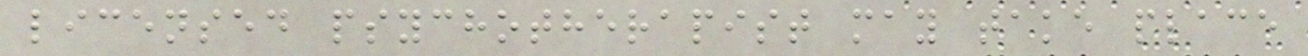licensed psychotherapist may take place
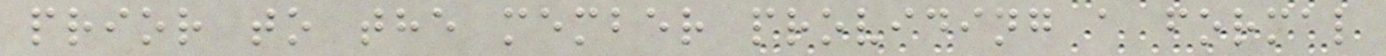prior to the member providing a formal
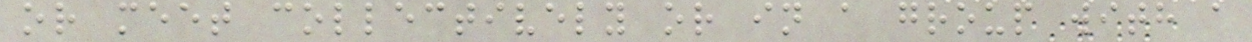or meet collectively or in a group with a
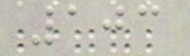103
